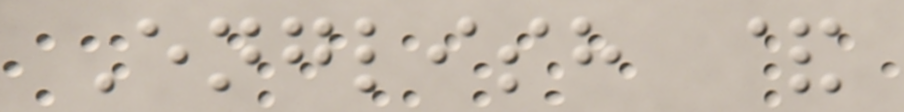English &
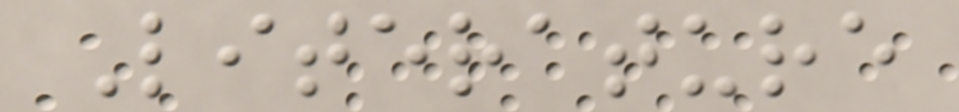Literature
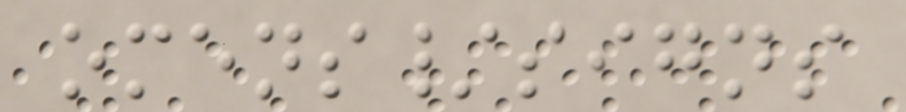omens/signs
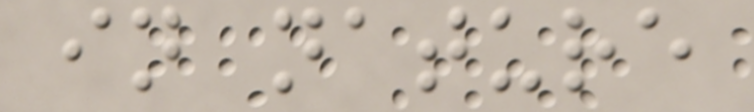in nature
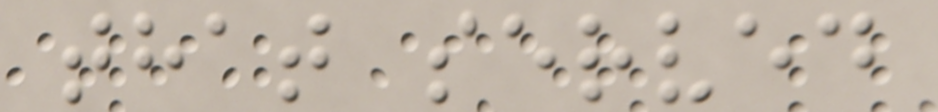that served
